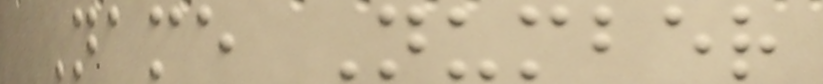Name Number
